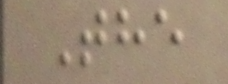The
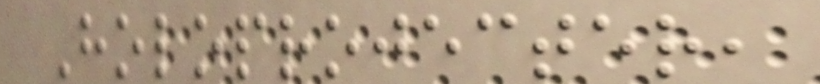Holoprojecter,
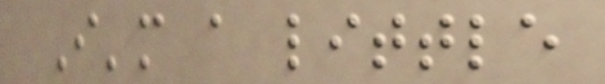I'm a little
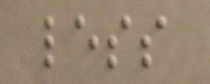less
